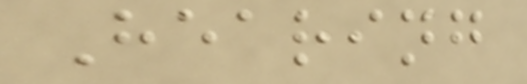Hearing
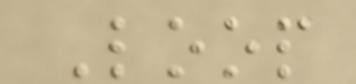Loop
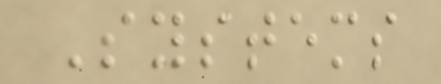Systems
